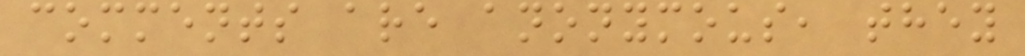comments are anonymous, they
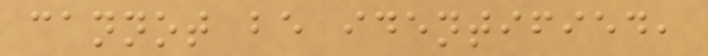cannot be identified,
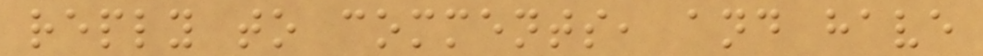reply to comments, and have
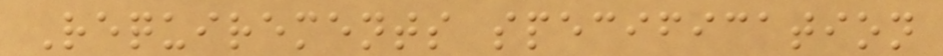Requirements specification
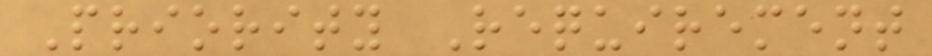Priority Requirement
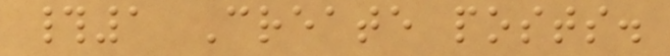#1 Create posts.
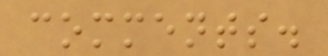comments.
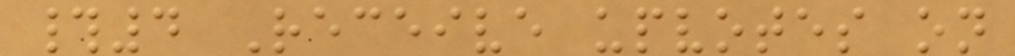#4 Receive upvotes on
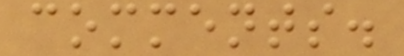comments.
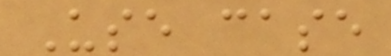Use case
